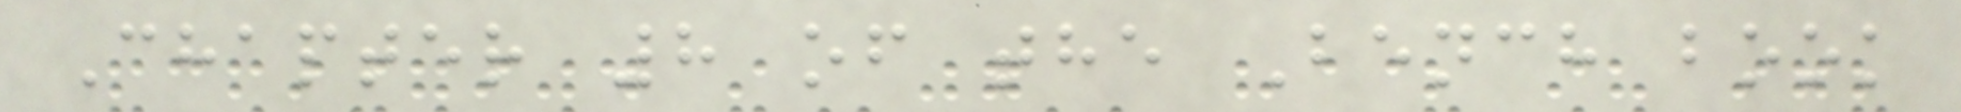Chapter 8 of the Bench book
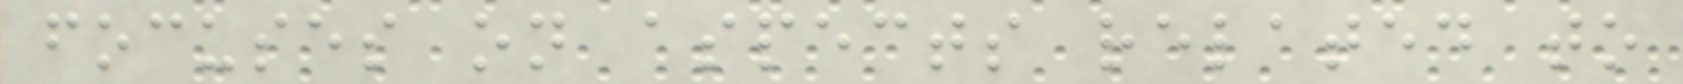focuses on aspects related to
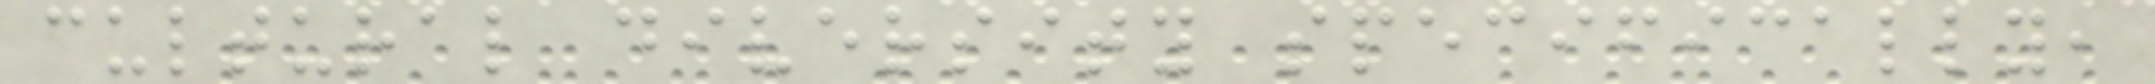cultural diversity specifically,
